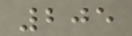205
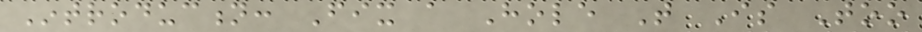Introduction: Fix a Hole That Is Too
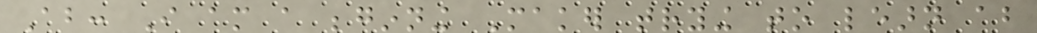About: I am a beginning Maker trying to learn about
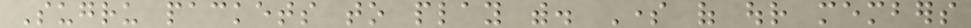Sugru packets to play with. Some of our members
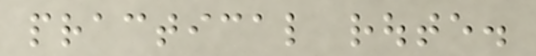practical route.
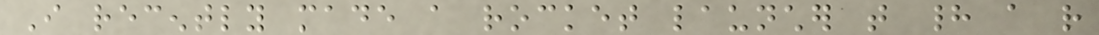I recently made a rocket launcher that had a rather
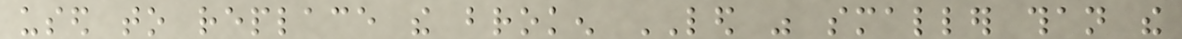used to replace the broken LED was smaller than the
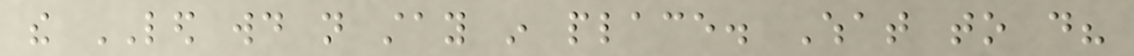the LED would not stay in place. What to do?
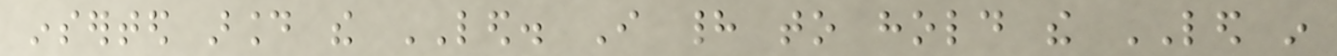inserted around the LED. I had to hold the LED in
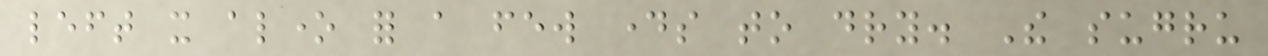left it alone for a few days to dry. The sugru
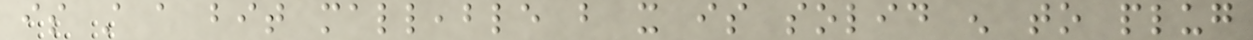is still a bit malleable but it is solid enough to plug
